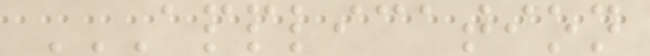APPLICATION
